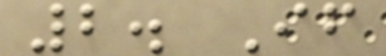2. If
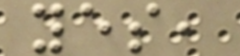yes,
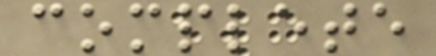complete
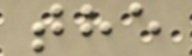the
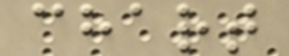chart
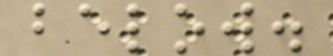below.
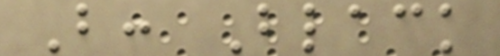B: Black
